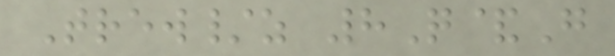Trew/z 8Q&G
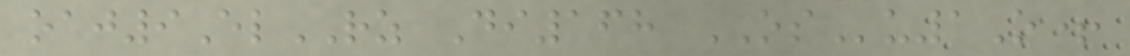oaj9ElRZ Di168 OSu1O+
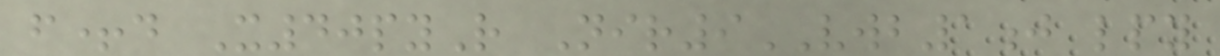f+d X40pyR Nir9VWB1j lpy
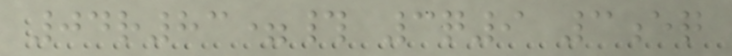04r83=# 3q9 3eq
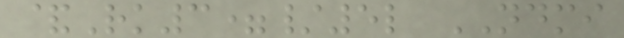&Rk3=/5l NDMI
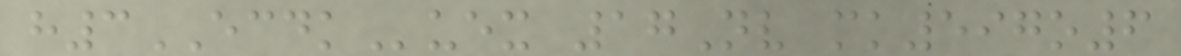h3ECDKuex 17Nv mk597o6
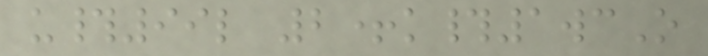u#99l 2+k#1wcO
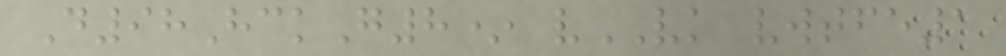D98HckG8* vVK vwtfe1
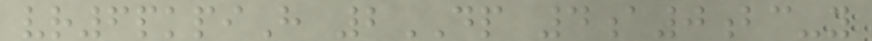vr6pkpiH 2DP 4a0bc-y
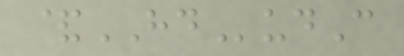&HDudC
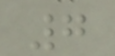7
